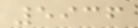5936
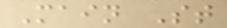Main St
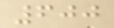600
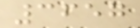3657
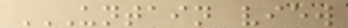UNTAIN VIEW
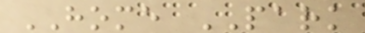HOME PARK
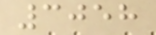3058
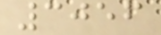3056
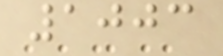1003
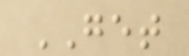GET
